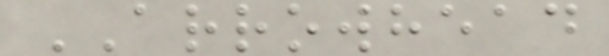ARROWHEAD
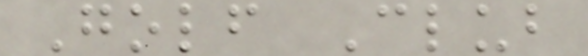Golf Club
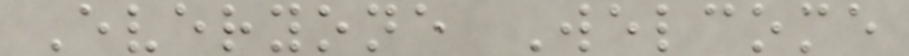Everyone Welcome
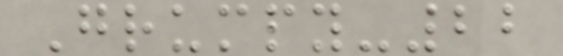Grumpy-22
